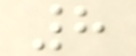8
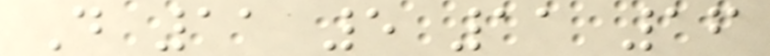D 11 5 11 16
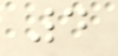4
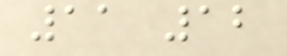11 12
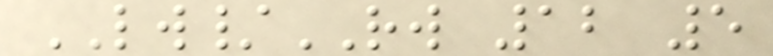LW/RW 12 5
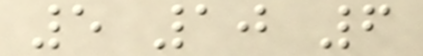5 10 6
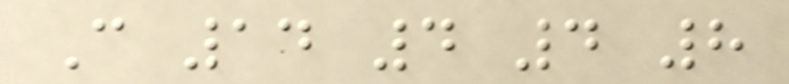C 14 4 4 8
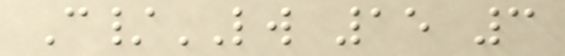C/LW 15 3
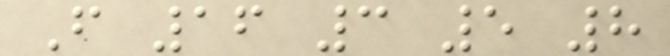F 16 3 5 8
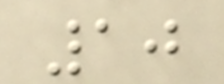10
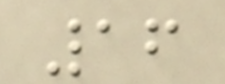16
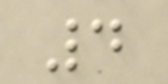4
